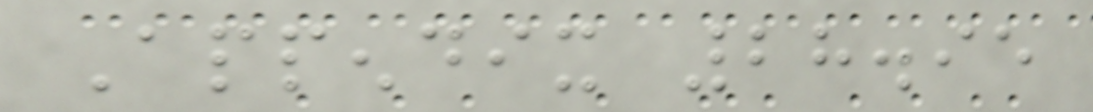Appendix 28.95
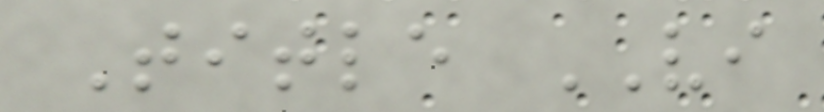Title VI
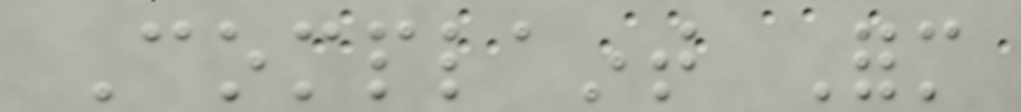Complaint Form
